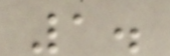1.
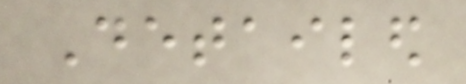Detailed
